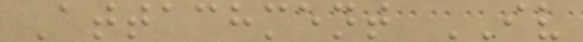Attachment IV
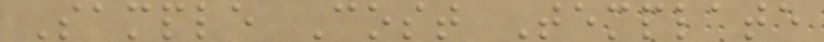Sample Cost Template
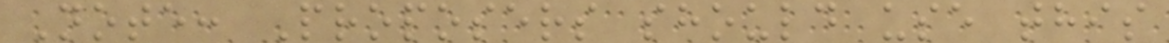Note: Proposers should use this
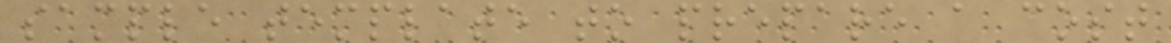sample template to prepare a cost
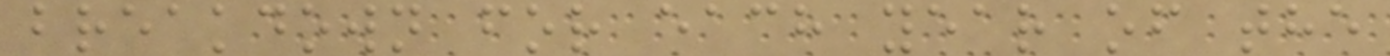breakdown for each year of the
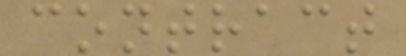contract
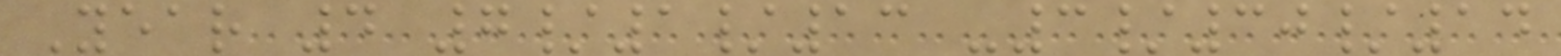Year 4 7/1/13 -3/30/14
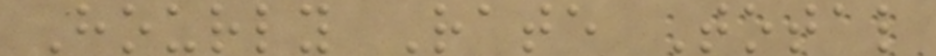Hourly Rate Total
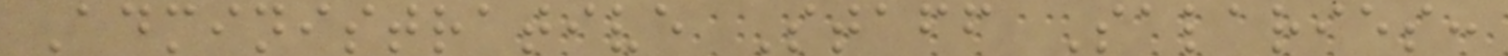Administrative Staff Salaries:
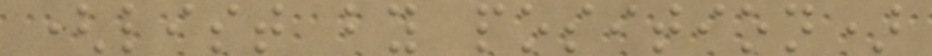(list by position)
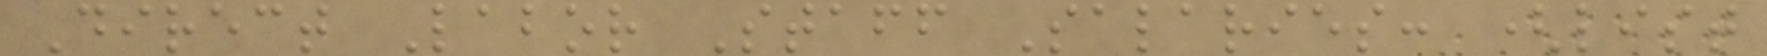Direct Labor Staff Salaries: (list
